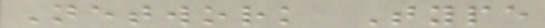Network Type
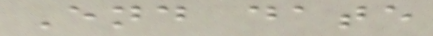End date
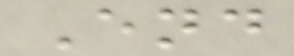End
